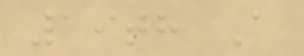19th A
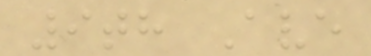9th Ave
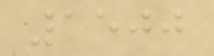1500
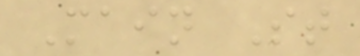Main St
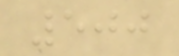500
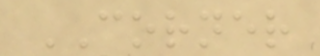CORNER
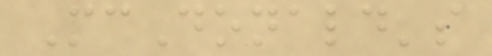McDonald's
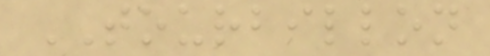TOURBILLON
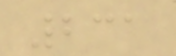231
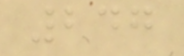247
